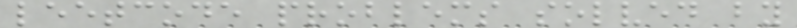leetcode problems solved by
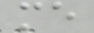me
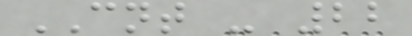CNT - 22
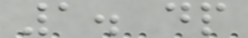1. dp
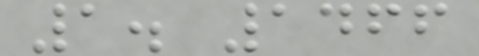1. 1466
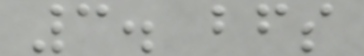3. bfs
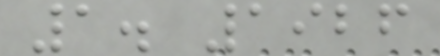1. 1926
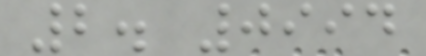2. 0994
